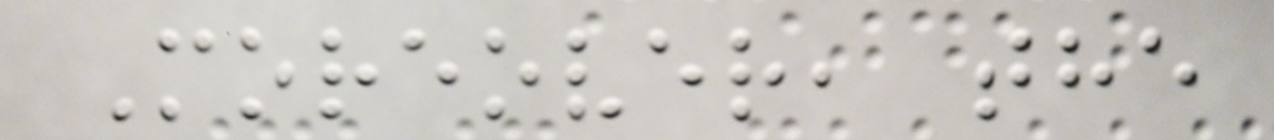Moreover, the
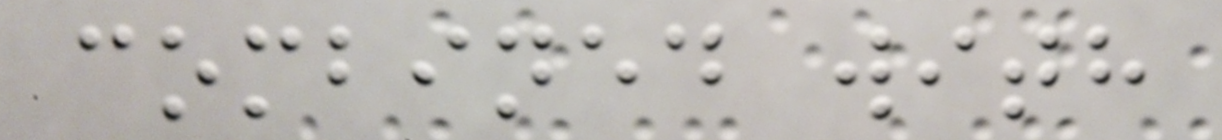combined with
